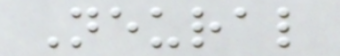Neural
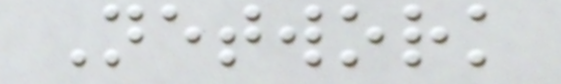Network
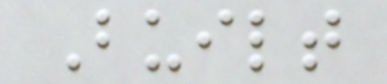Built
